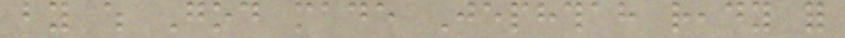by which God made Jephthah ready for
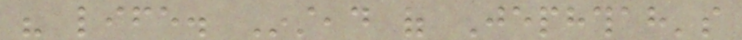his life. Instead of Jephthah's
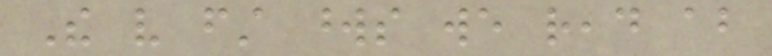The very first words we read about
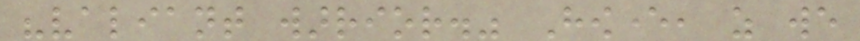"valiant warrior." However, as we
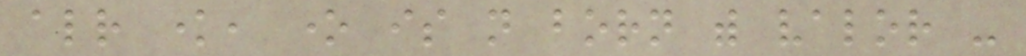already know, one is not born with valor -
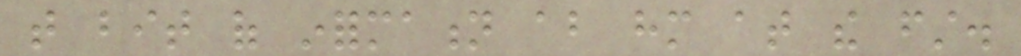that bit of information about him at the first.
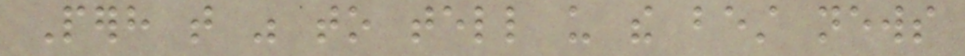Perhaps that was to tell us the best news
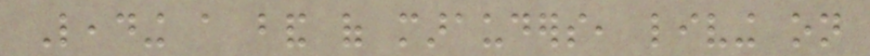Leading a band of marauders, living on
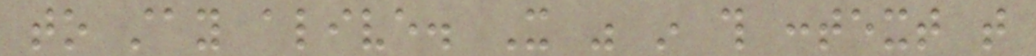to stay alive. It was in this context that
